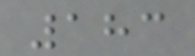183
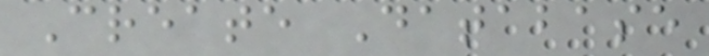Create Database
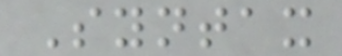Syntax
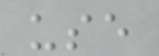use
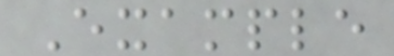Example
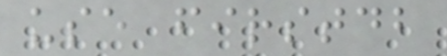use firstdb
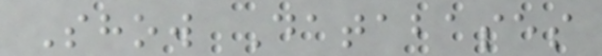Show Databases
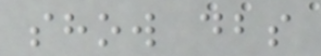show dbs
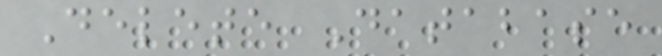Delete Database
